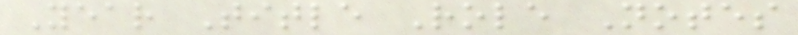Year Title Role Notes
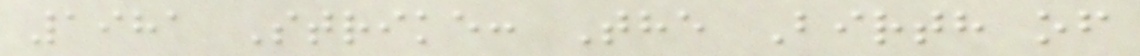1981 Strike: The Birth of
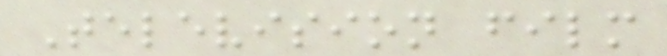Television film
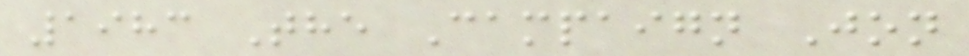1983 The Campaign Jon
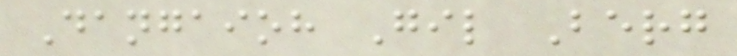Dangaioh Gil Berg
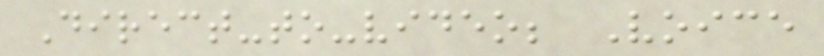Direct-to-video; Voice
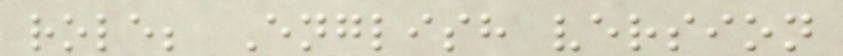role; English version
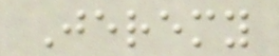Jeremy
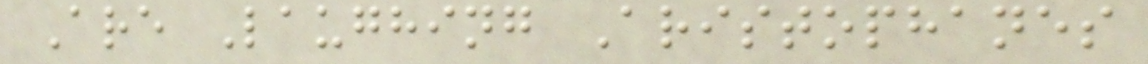Are Laughing Aristophanes
